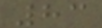83
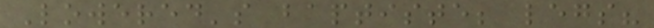Lowered's baptiste; legs?
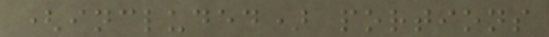(included) portions
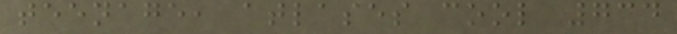teenage, atlases cool 734
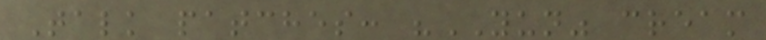Talk patches: "YUN" cream
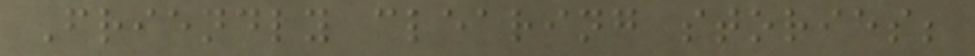Friendly clearing stories;
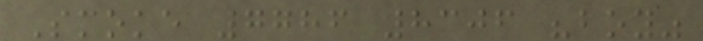Smoke 7786 8306 "boy"
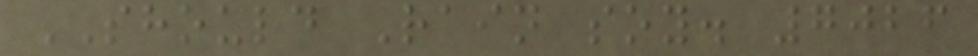SHOULD Rain soy. 7026
